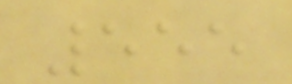555
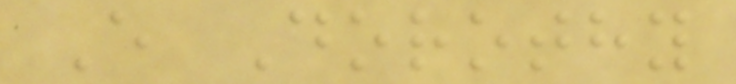E Dorothy
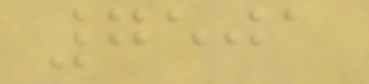7501
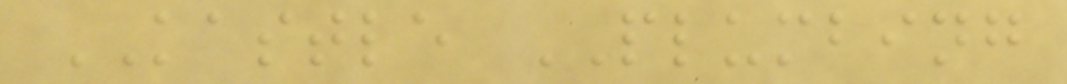KASTLE PLUMBING
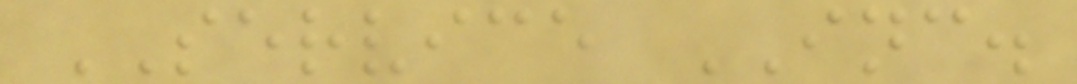SERVICE INC.
